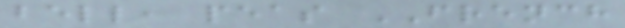bell, peas FRENCH
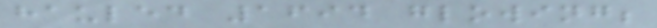hauled 1694 glowing;
